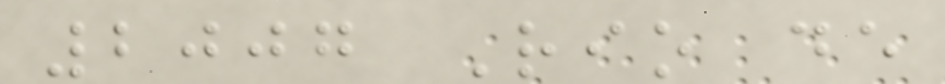2007 Rio de
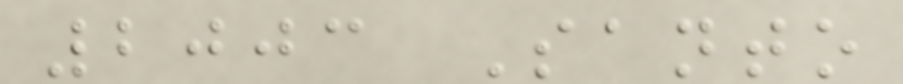2003 Santo
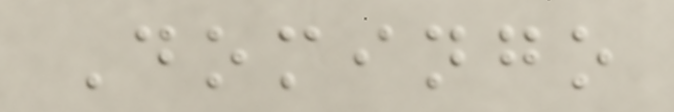Domingo
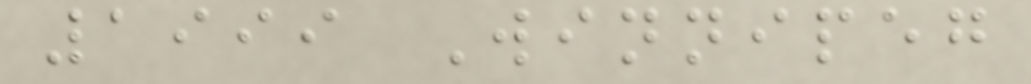1999 Winnipeg
